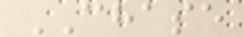CHASE
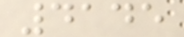4145
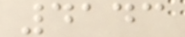4143
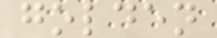golden
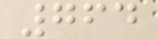764
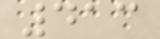413
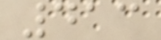413
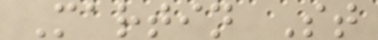Martin St
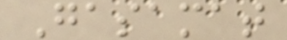Gasamat
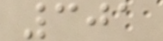301
